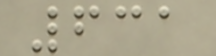631
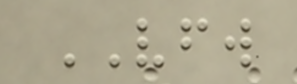VFW
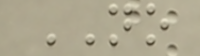NO
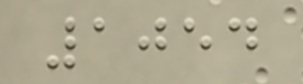1054
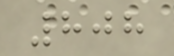808
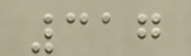317
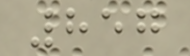857
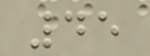45
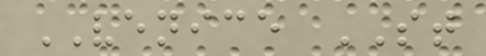VENICE ST
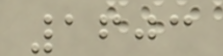1603
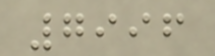7996
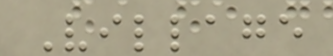Village
